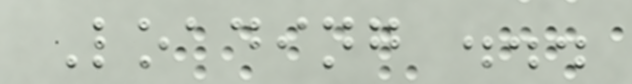Loading ...
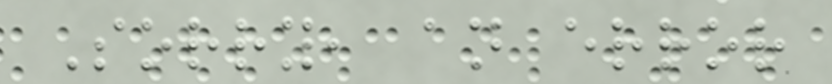Sorry, an error
